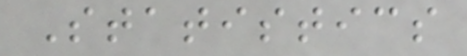Statistics
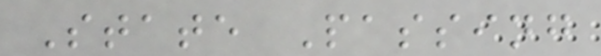State Passing
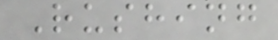Rushing
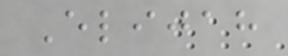Elijah
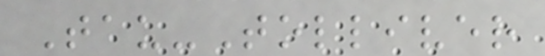Tau-Tolliver
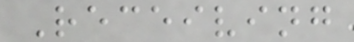Receiving
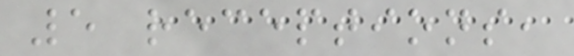5 receptions,
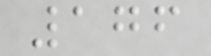176
